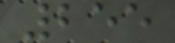255
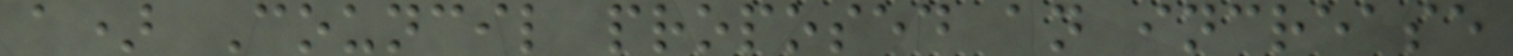a) Council proposed an increase
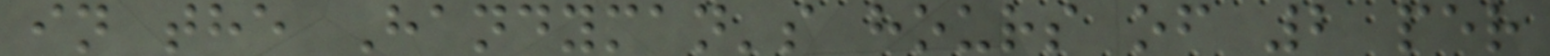in the Handyman's hours of 2 per
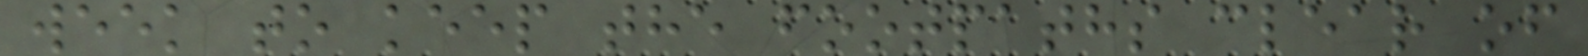week to keep the footpaths clear of
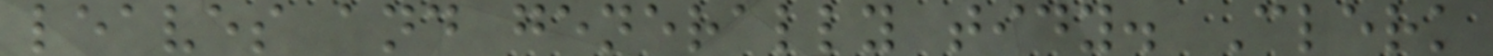leaves and generally tidy. Clerk
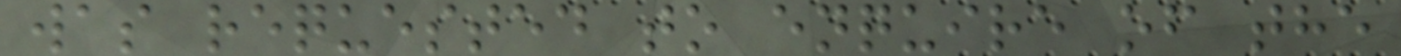was requested to enquire of the
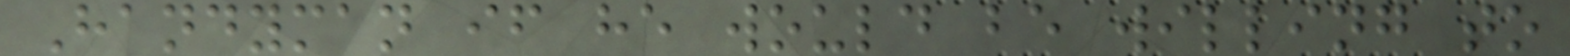Handyman if he would be willing to
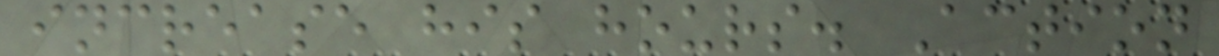increase his hours. Action
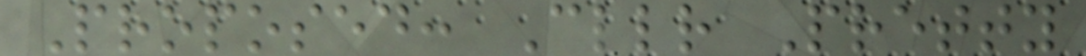Proposed: Cllr Pretty
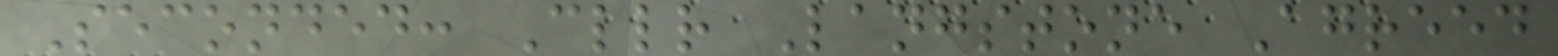Seconded: Cllr Langstone Agreed
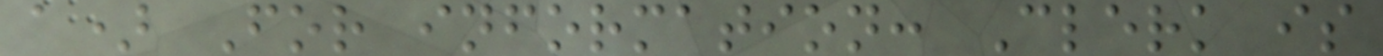a) For information: Clerk is
